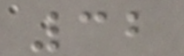32
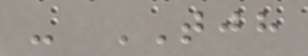- TJH
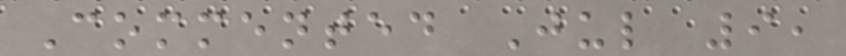Commented Jul 9,
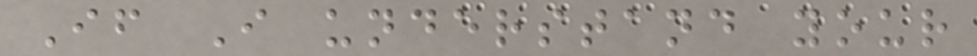If I understand your
